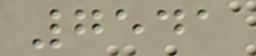7541
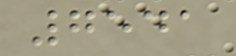7541
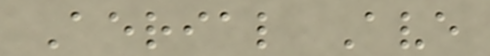Aerial Ave
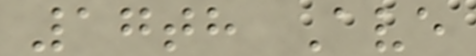17th Ave
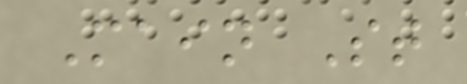Main St
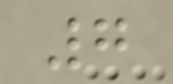7
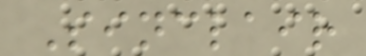Sinclair
